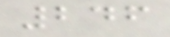246
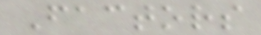Factors
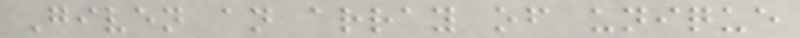Given an array of unique
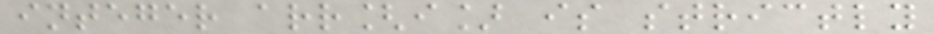integer arr[i] is strictly
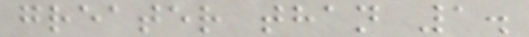greater than 1.
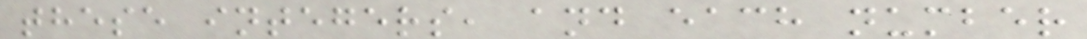these integers, and each number
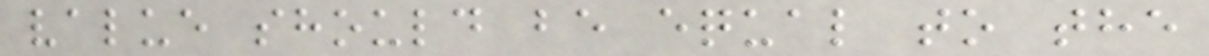value should be equal to the
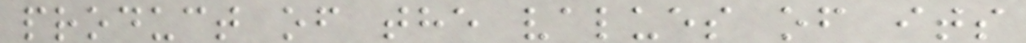product of the values of its
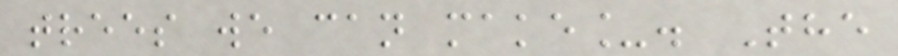trees we can make_. The
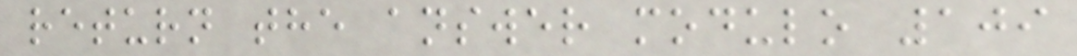return the answer modulo 109
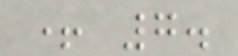+ 7.
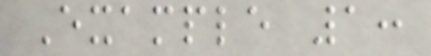Example 1:
